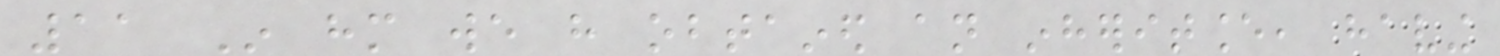11 In him we have obtained an inheritance, having
